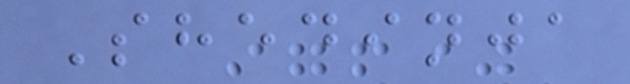Shedinja
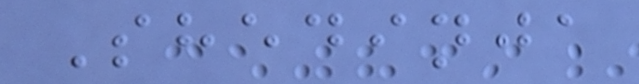Shedinja
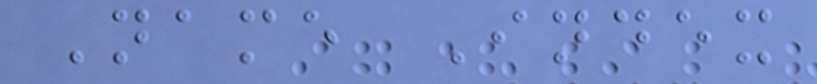Name Index
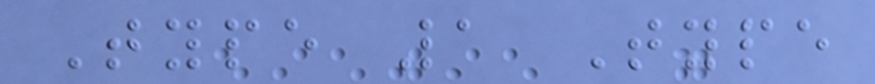Type 1 Type
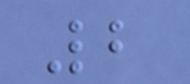2
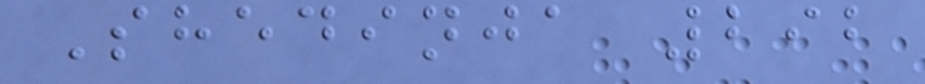Shedinja 292
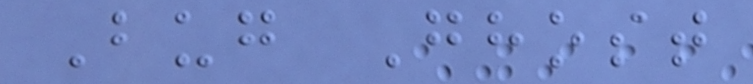Bug Ghost
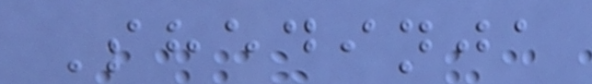Shedinja
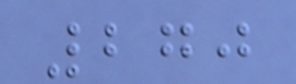270
